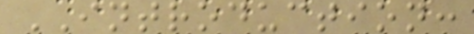INTRODUCTION:
